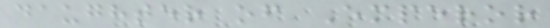daughter of Emperor
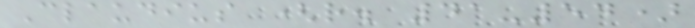Claudius (r. 41-54)
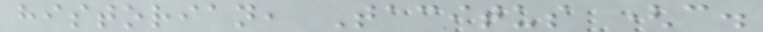historian, Tacitus (c.
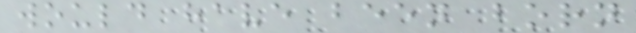would have been born
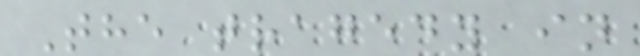The tragedy in
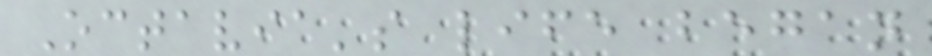Octavia's life began
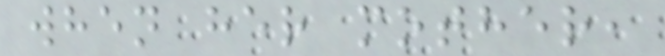when her mother,
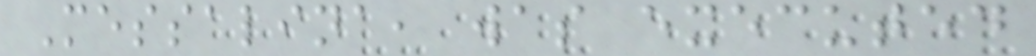Messalina, was executed
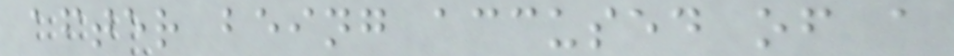after being accused of a
